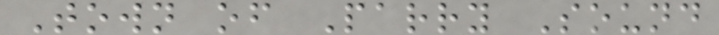Town of Parry Sound
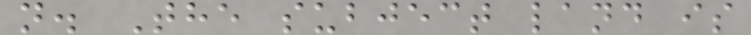n. The subject land is
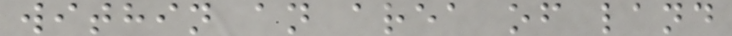within an area of land
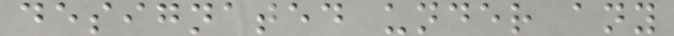designated under any
